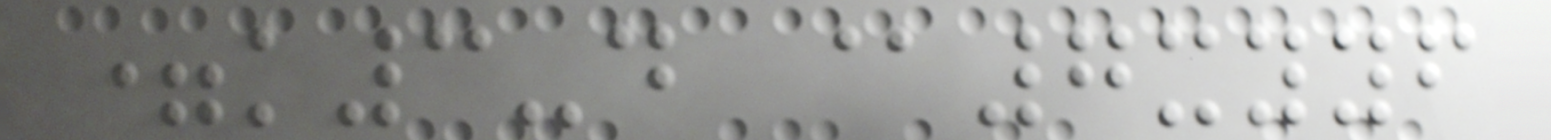=k3-d @7xyyf
